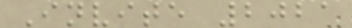Invite 2021
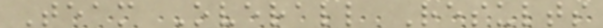Team Overall Results
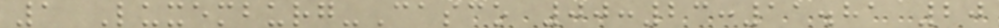1 Luxemburg-Casco 00:23:11.81 20
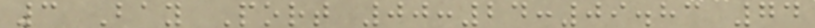3 Bay Port 00:24:09.83 74
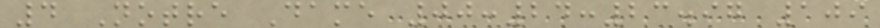4 Notre Dame 00:24:23.97 109
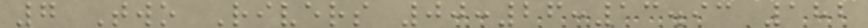7 Two Rivers 00:26:13.93 182
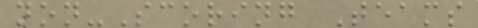non-Scoring Teams
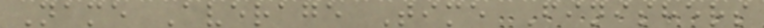Name Average Time Finishers
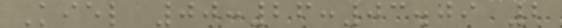Kiel 00:26:03.09 2
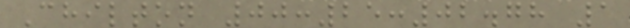Chilton 00:25:02.78 1
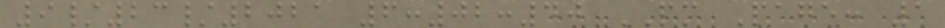9/23/2021 6:02:40 PM Page: 1
